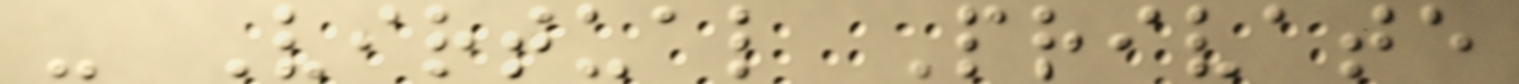- Virtual Private
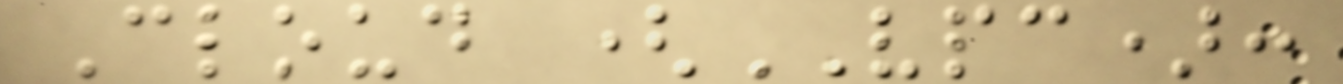Cloud (VPC):
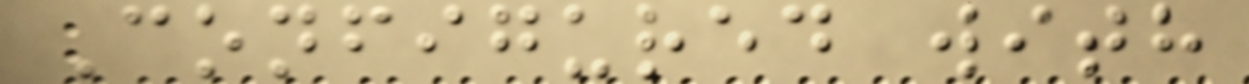Configured with
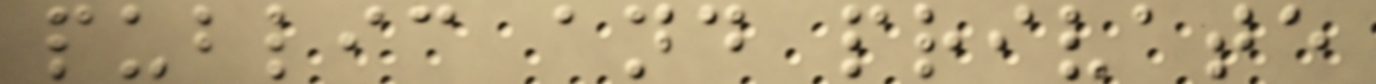public and private
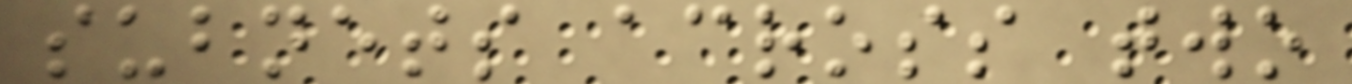subnets across two
